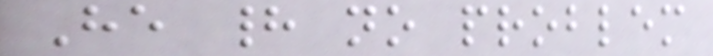He had no problem
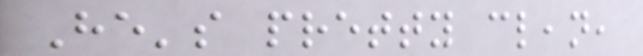He's pretty clean,
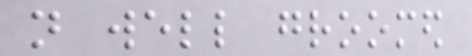not well groomed
